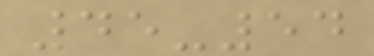45-54
